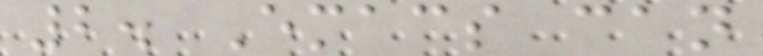2. Emacs can
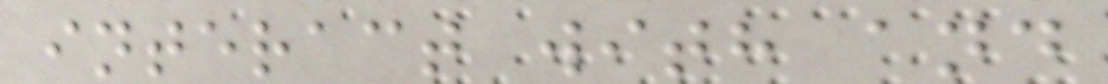interact with and
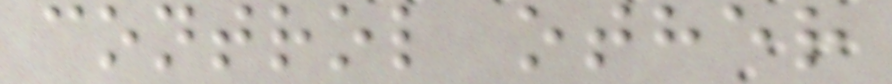control other
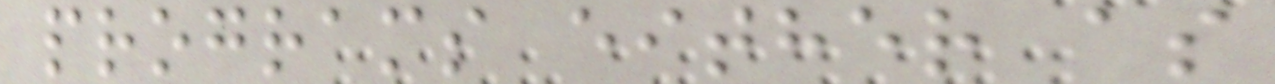programs either as
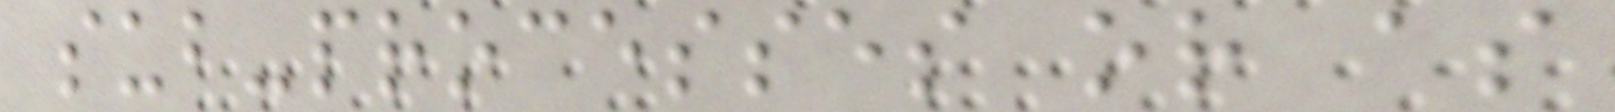sub-processes or as
